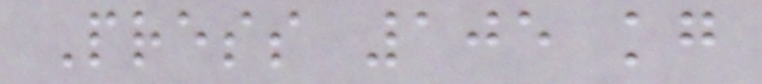Press 105 kg
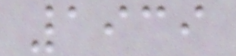1939
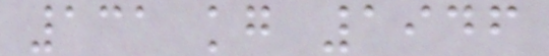131 kg 1946
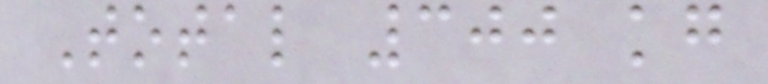Total 300 kg
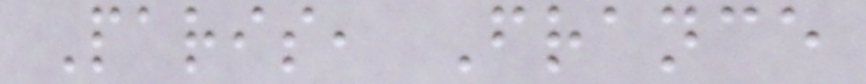Paris, France
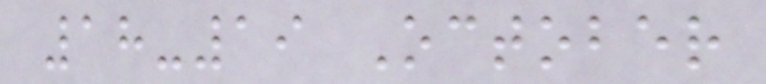18-19 October
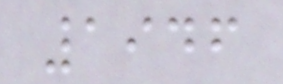1946
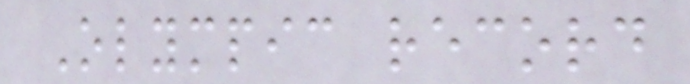Olympic record
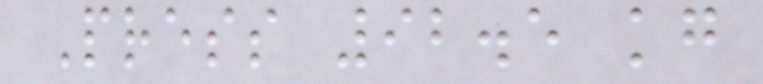Press 92.5 kg
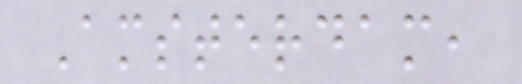Amsterdam,
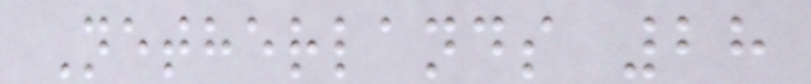Netherlands 28
